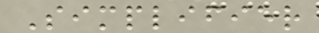Simplifier
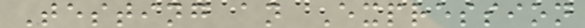Testing an Expression
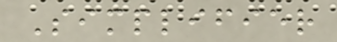Simplifier
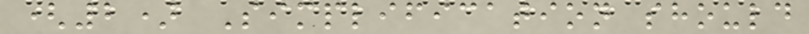(2) Simplification should
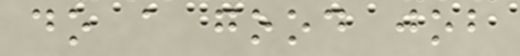do a good job
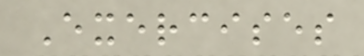Exercises
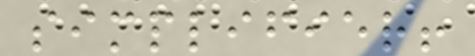simplifier!
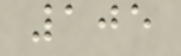105
